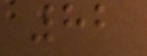82
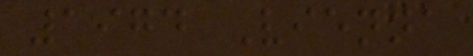1974 Vienna
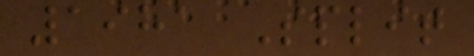1981 Split
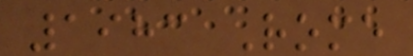1983 Rome
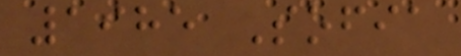1985 Sofia
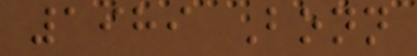1989 Bonn
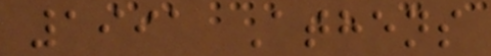1991 Athens
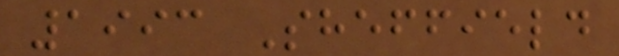1993 Sheffield
